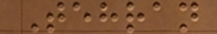Tehran
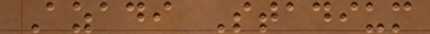Azadi Stadium
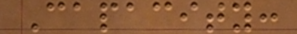Capacity:
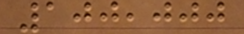100,000
